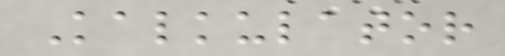Kalkulator
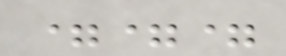===
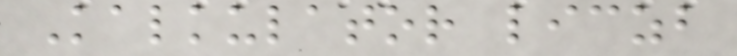Kalkulator liczb
